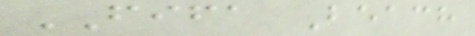FIFA Beach
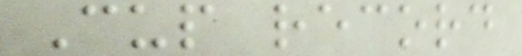Cup record
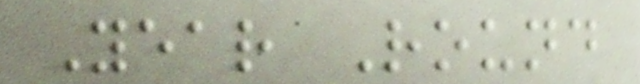Year Round
